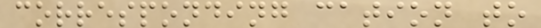corresponding cation to
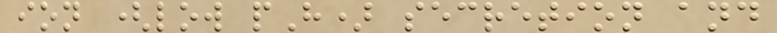ion (low pH) secretion and
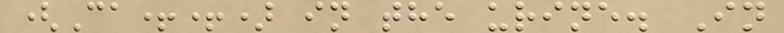(Ca++) in the urine. In
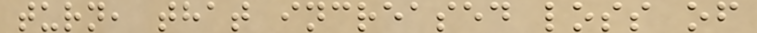turn, that increased loss of
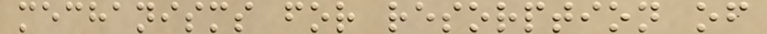mechanisms for resorption of
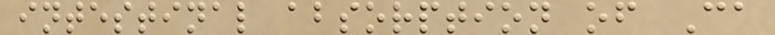intestinal absorption of Ca
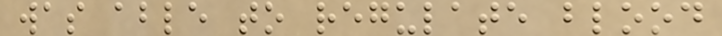was able to regulate blood
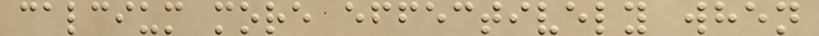calcium more effectively when
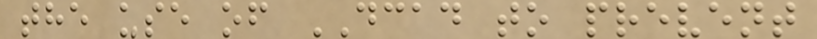the use of DCAD to prevent
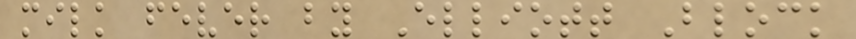milk fever by Elliott Block
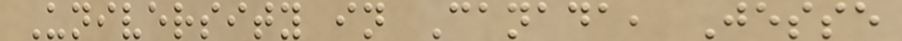University in Canada, Jesse
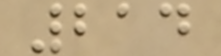214
